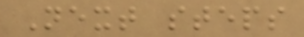Next steps
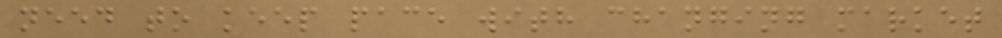need to keep pace with changing market
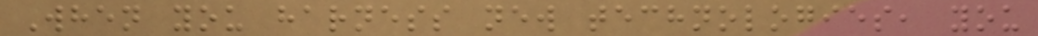When you harness new technologies, you
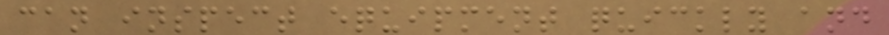can inspect equipment quickly and
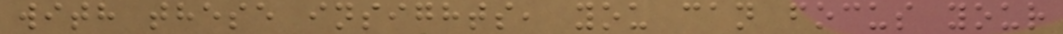with these insights, you can focus your
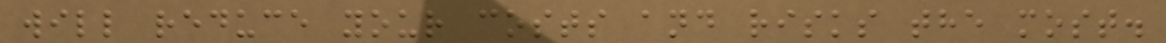will reduce your costs and risks the most.
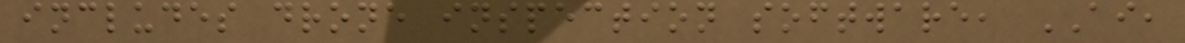includes drone inspection software, AI,
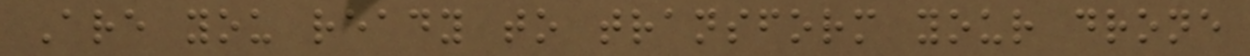Are you ready to transform your drone
